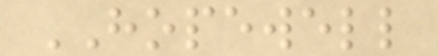HOPEWELL
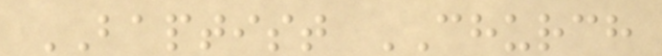BAPTIST CHURCH
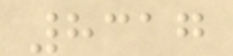8317
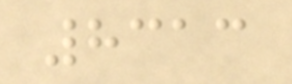8313
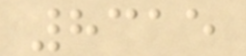8315
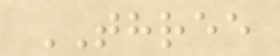THREE
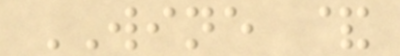WINE &
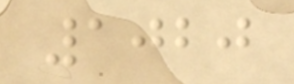1020
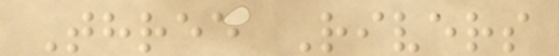Three Rivers
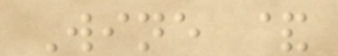Wine &
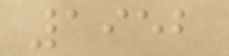1952
